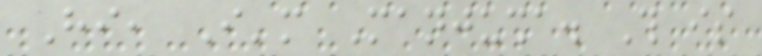Hi, I'm Manjusha. This is
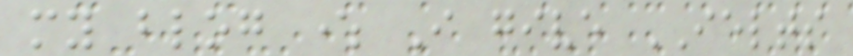my blog where I give IELTS
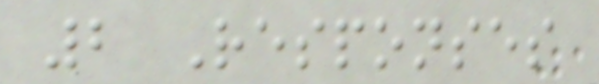2 Responses
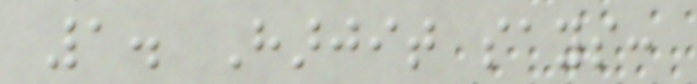1. Harjit says:
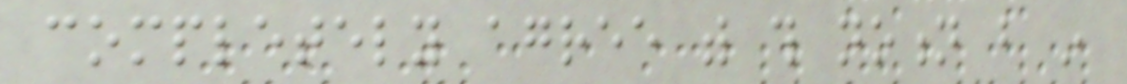completely agree with this notion but in
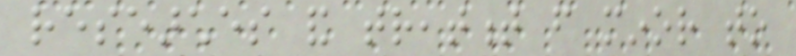researches and treatment from minor to
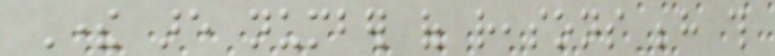There are number of reasons behind this
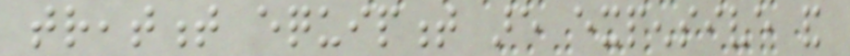treatment equipment are expensive and
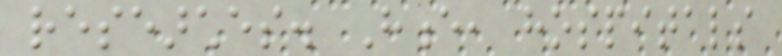researches. Hence, hospitals
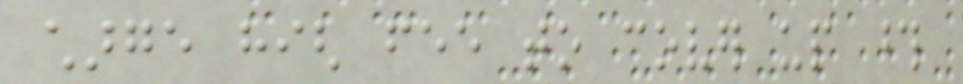charge high fee to cover up those
